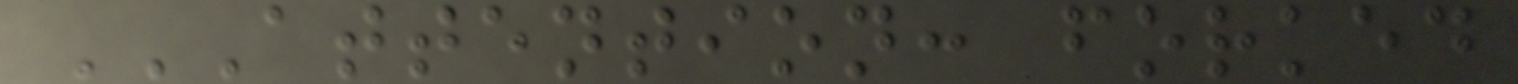ATTENTION: FORKED
